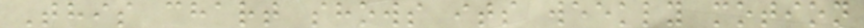This chart shows its weekly motion
